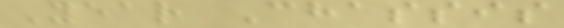Year Chassis
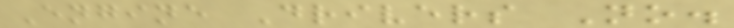Engine Drivers No.
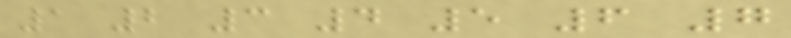1 2 3 4 5 6 7
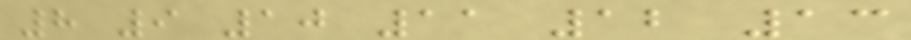8 9 10 11 12 13
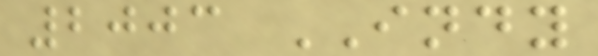2003 INDY
